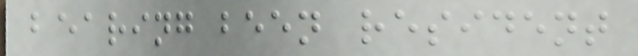bearing been resident
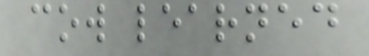cow learned
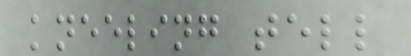kneeling tell
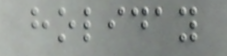holiday
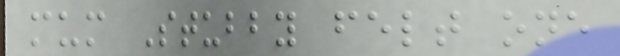mum Stubby felt one
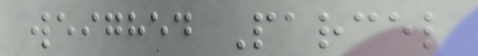weighed Parcel
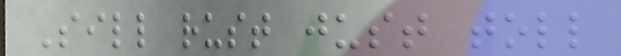Sill rust just toll
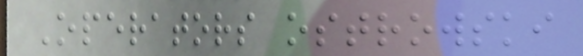Operators ostrowski
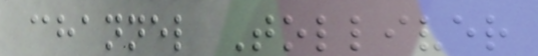channel Tolliver
